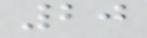20
